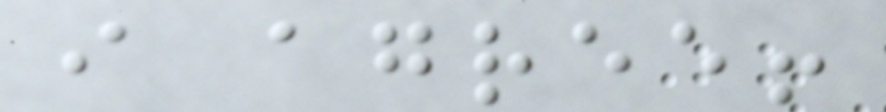i agree!
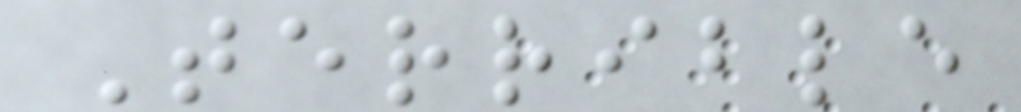Terrible
